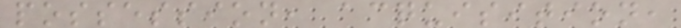possession, acquisition,
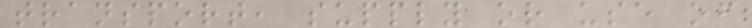transport, supply or use of
